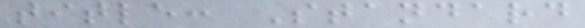title: Standard
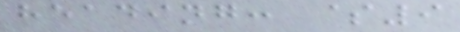heading: $9
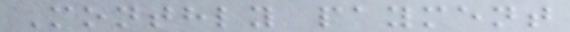Monthly payment
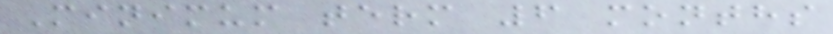Minimum term 6 months
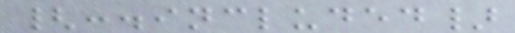{:.included}
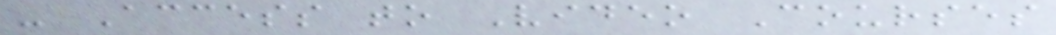- Access to Video Courses
